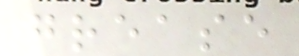grease
